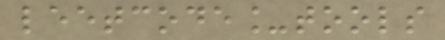leetcode_tools
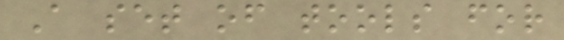A set of tools for
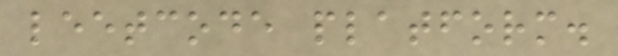leetcode platform.
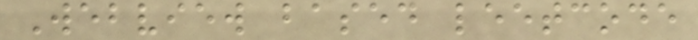Webview based leetcode
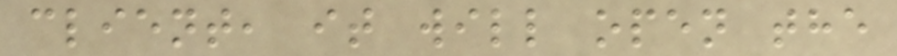client, it will open the
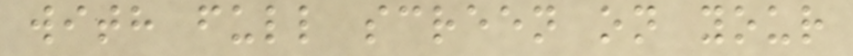with full screen on your
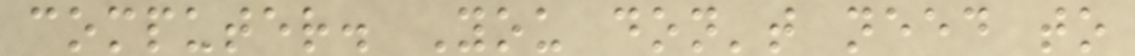computer. You don't need to
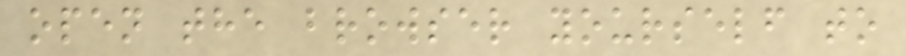open the browser yourself to
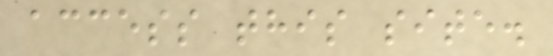access this site.
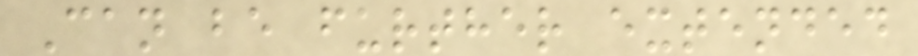Can be further extended
